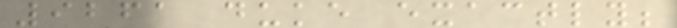9261 duke exactly;
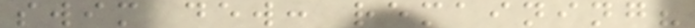swim dew: remaining?
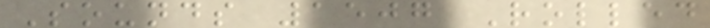Sounds 1507 Rolled
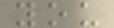you
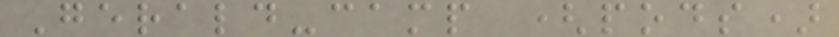Gerald-camp (pods)
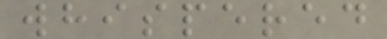whispered
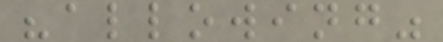"allowing"
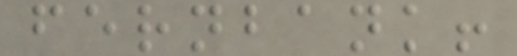fernbank!
